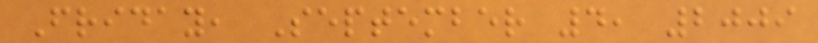Friday, September 4, 2009
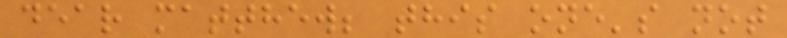dear matthew; this one's not
